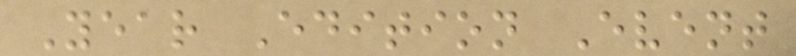Year Edition Event
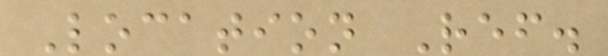Location Ref.
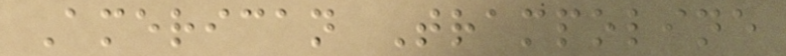American Trampoline
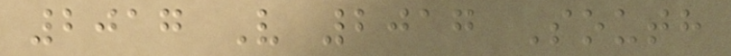2017 V 2017 South
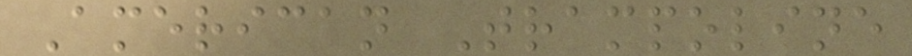American Trampoline
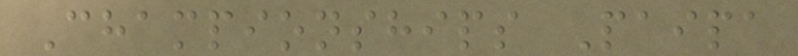Championships Paipa
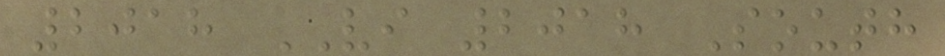2018 VI 2018 South
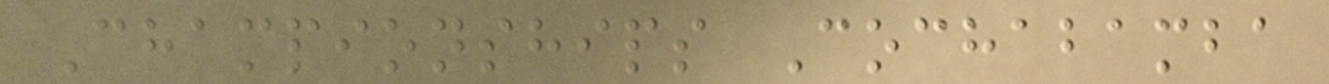Championships Cochabamba
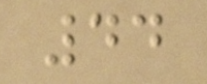44
